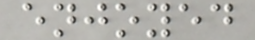enjoyed
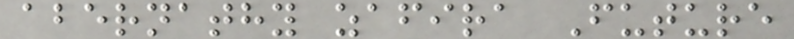abernathy zafira Future
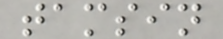tamsin
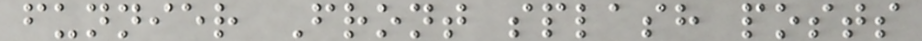funnier Front splash posts
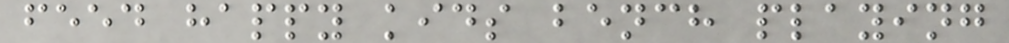feed happy kids bench playing
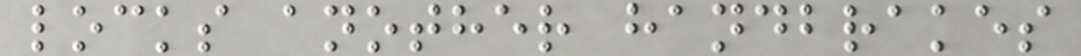locks another handbrakes
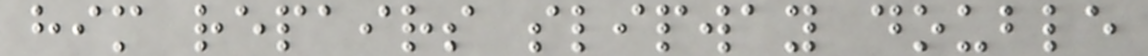him repairs slipway double
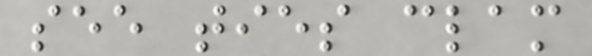see ties clam
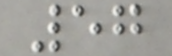57
